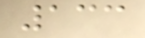133
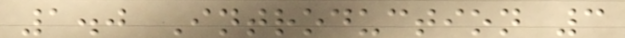1.0 Introduction 3
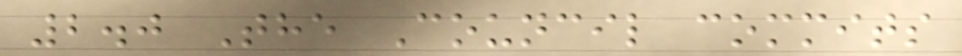2.0 The Council commits
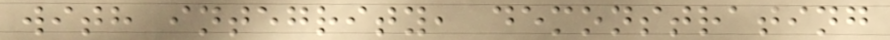with integrity, demonstrating
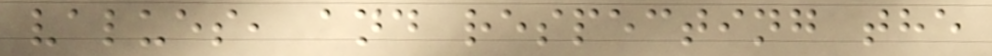values, and respecting the
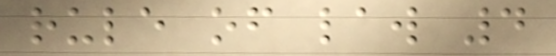rule of law 4
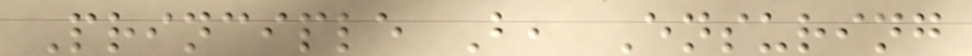Principle B, Ensuring
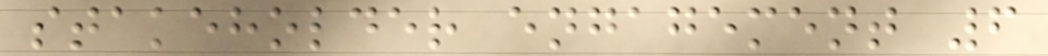stakeholder engagement 6
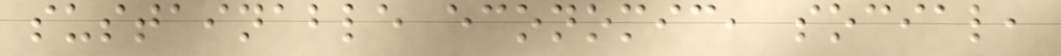sustainable economic, social,
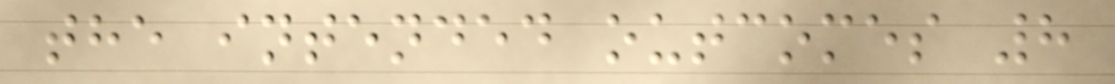the intended outcomes 8
